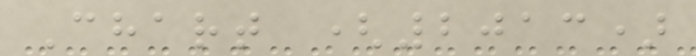Chart (2013)
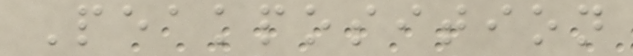Peakposition
